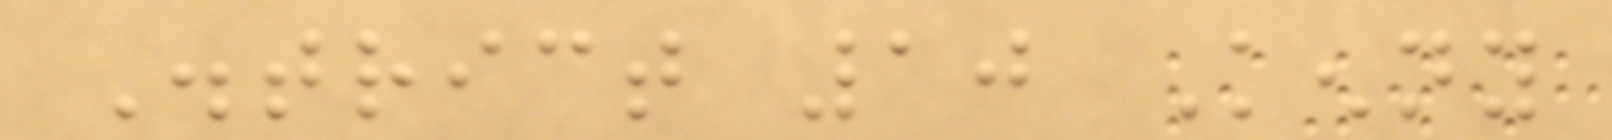District 10 Kenny
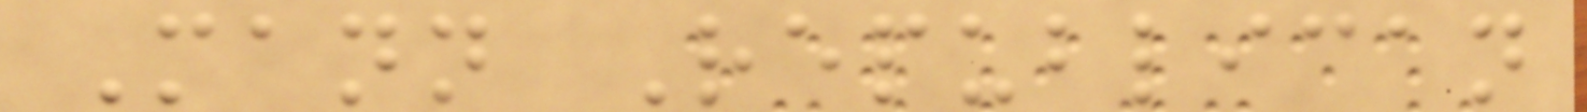Mann Republican
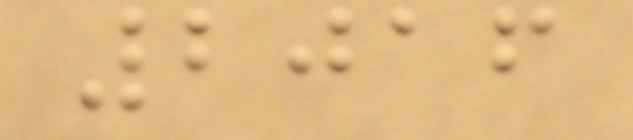2016
